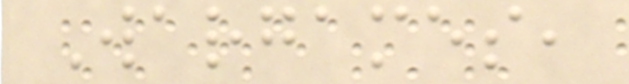Wargames,
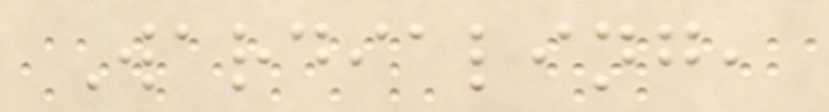Wardialing,
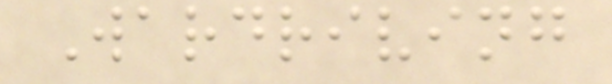Wardriving
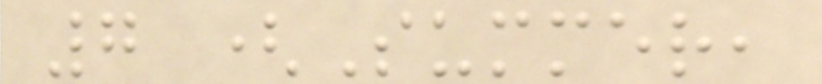7 (Summer,
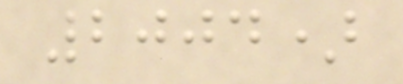2004)
